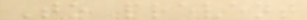To prevent
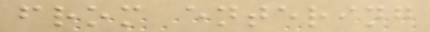from entering
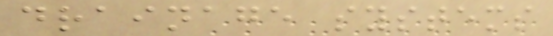drainage systems
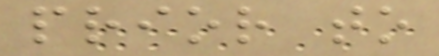prior to
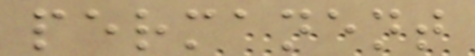permanent
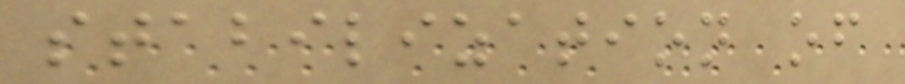stabilization of
